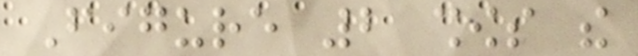Figure 2 shows the
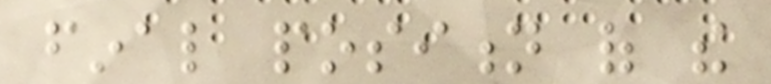final position of the
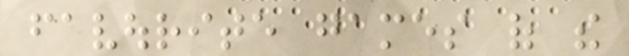favourite games of the
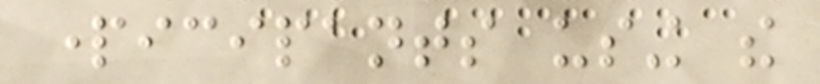participants using the
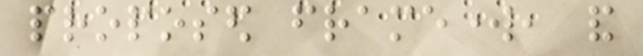proposed framework, and
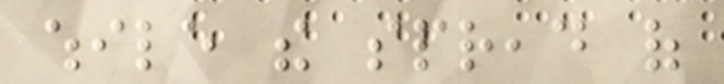while the spread of
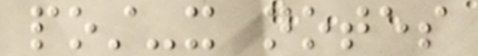post-it notes
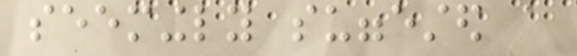seemingly suggested a
